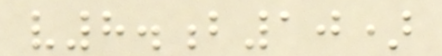v8.b10)
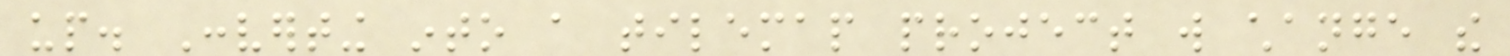up. Converting into a tilemap project will change the
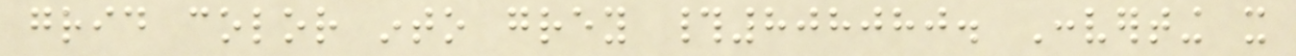grid color into grey #808080. Converting it
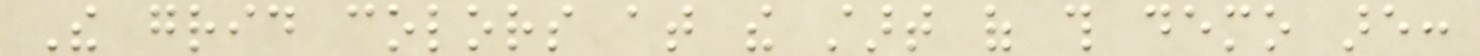The grid colors at the start of this demo are:
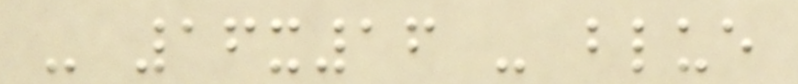- 16x16 - blue
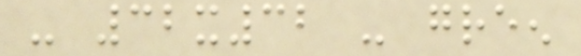- 32x32 - green
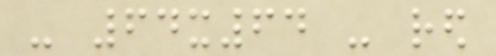- 64x64 - red
